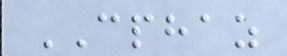CPHAZ
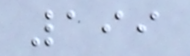199
